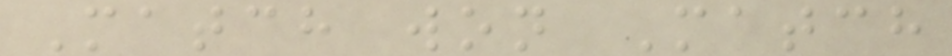Match won Match
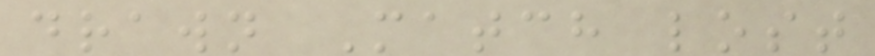drawn Match lost
